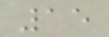15
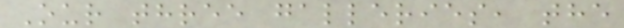Our three galleries, the
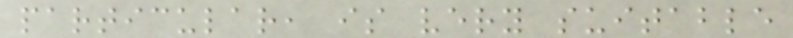particular, is very suitable
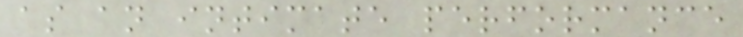as an intimate performance
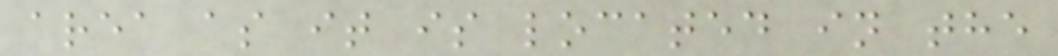area as it is located in the
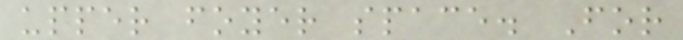upper foyer space. For
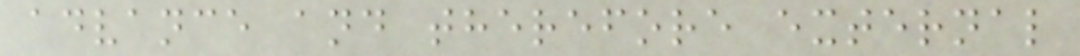advance and therefore external
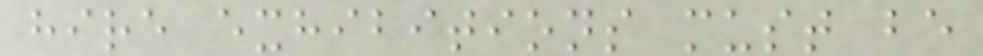hire exhibitions must be
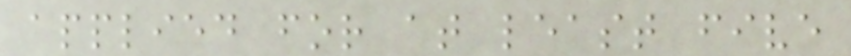applied for at least five
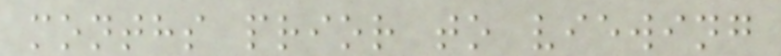months prior to viewing
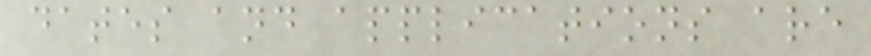dates and applications are
